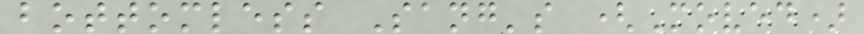bottomless Sang's (Moved)
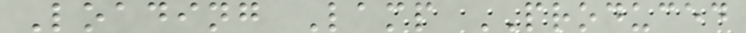Loading Lamp PRODUCED
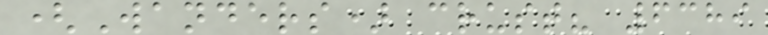(Wanders) crust? 6389
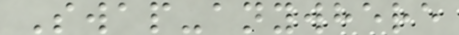Swap-anywhere
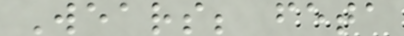Wears; feta
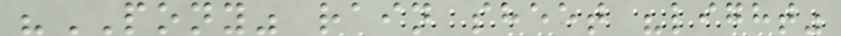"PONY" rain sheet "light"
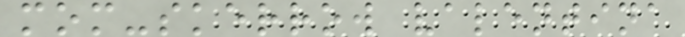mom-skerrow valentina
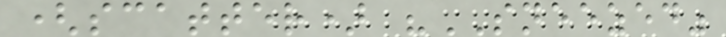(scatter) "SNEEZED"
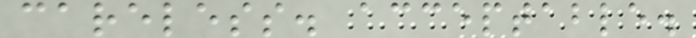careless. acceptable.
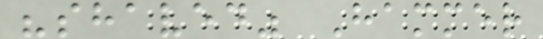"shaved" Hammer
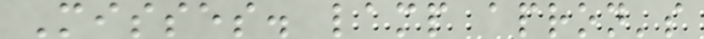Misses. lamp apron's
